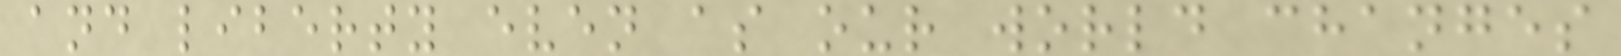and liberty even as our world changes
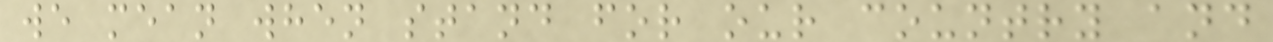we mean when stand for our country and
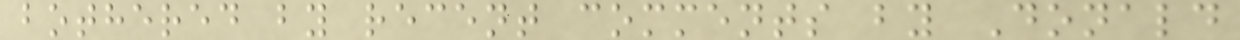bothered by recent comments by Donald
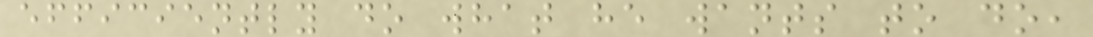efficiently do what he wants to do,
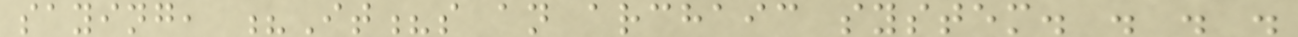saying, ?It?s an archaic system. . . .
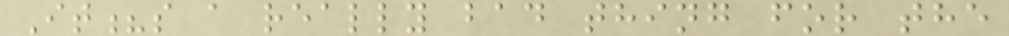It?s a really bad thing for the
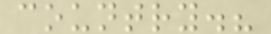country.?
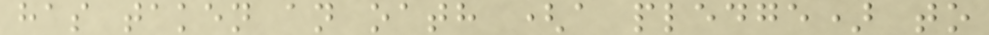has taken an oath (a pledge) to
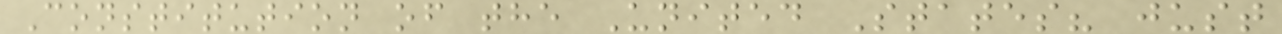Constitution of the United States? just
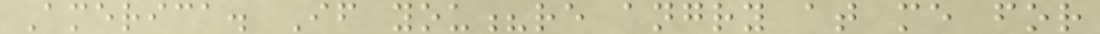America. If you?re angry at me for
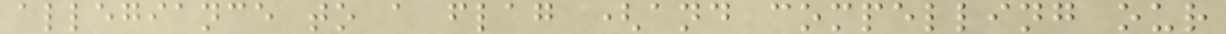allegiance to a flag (and compelling our
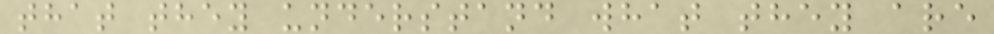that they understand what they are
